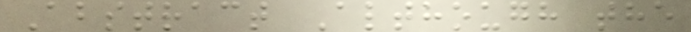Abstract Although the
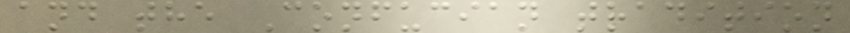and the Confucian tradition
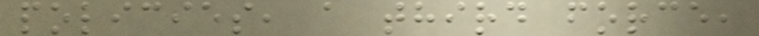policies, a third force,
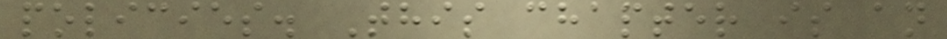policies. This chapter is an
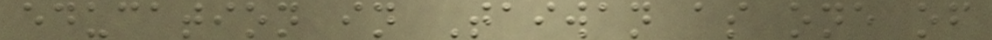education in Taiwan as one of
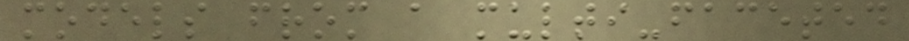models from a multi-faceted
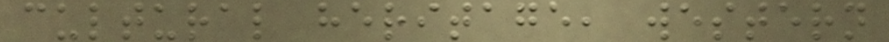cultural heritage, western
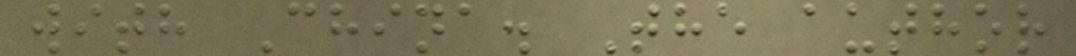with China. The author
